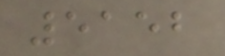5152
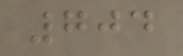704
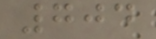704
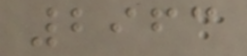2963
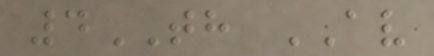4TH AV
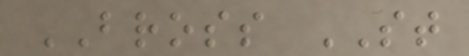BROSS ST
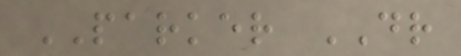PARKER DR
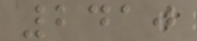2410
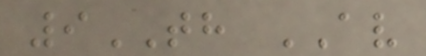9TH AV
